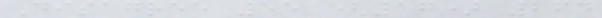Disagree 55 (17) 264
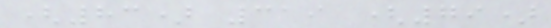(83) 319 (79)
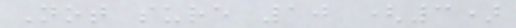Not sure 10 (3)
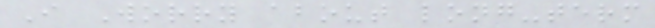I Worry about long-term
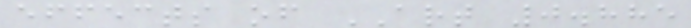effects of ART 0.885
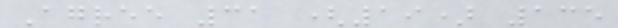Agree 31 (19) 135
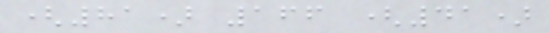(81) 166 (41)
